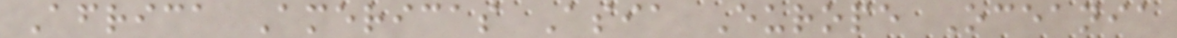Africa Americas Asia Europe Oceania
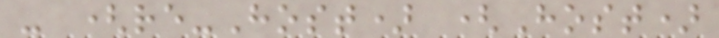- (re-Host) (Host)
